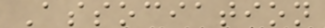Association
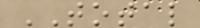TOTAL
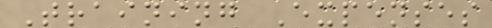Training Expenses
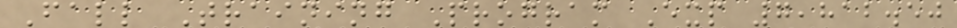Fall Training Program Exp 7,812.50
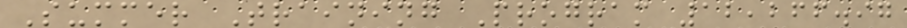Summer Training Program 12,266.97
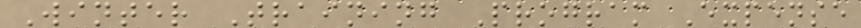Winter Training Program Expense
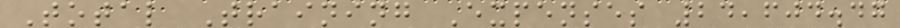Total Training Expenses 24,604.47
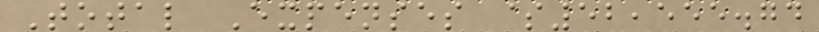Total Expenses $52,555.74
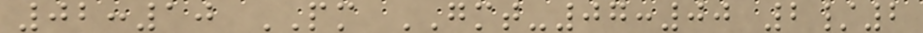02:10 PM GMT-07:00 2/2
